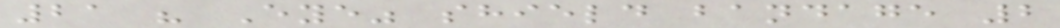21 " Eye" shield bandage 2
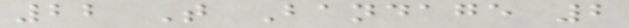22 T Bandage 2
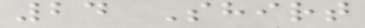24 Shirt
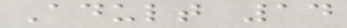Adult 14
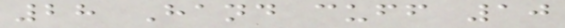28 Hand cuff 10
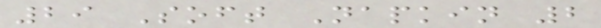29 Soft Napkin 2
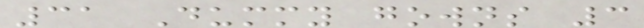31 Dummy gowns 3
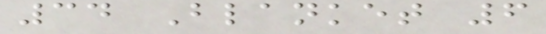34 Blanket 6
